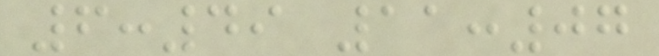6:49 11:07
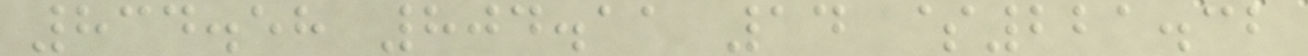834.58 804.11 14 $221.32
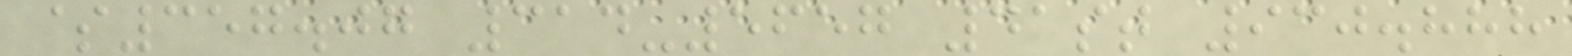$357.07 314-5657 41st 930.888
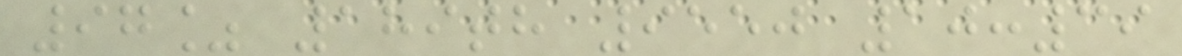97% 189th 9550 10:39
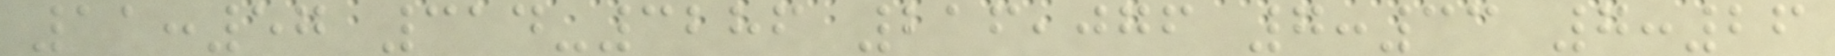11:57 314-3286 216,076 7:33 7:26
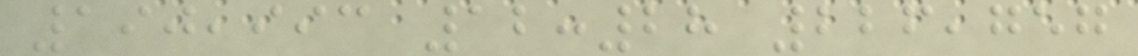190,993 12:28 226,757
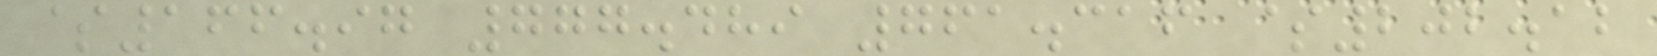$166.97 777.489 761.316 $202.12
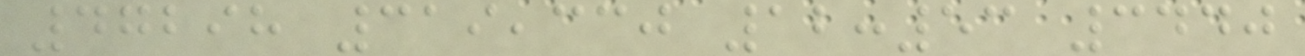47298 319,330 12:53 3440
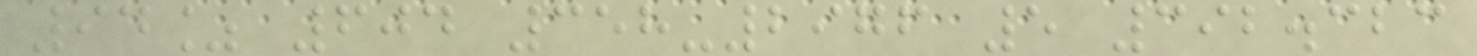94% 604 358-2976 5 392.323
